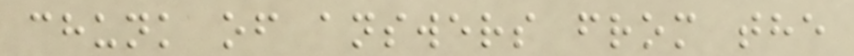chunk of answers from the
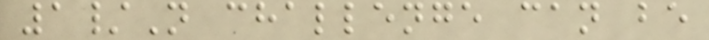1/N challenge can be
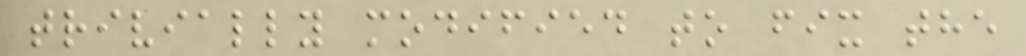trivially modified to fix the
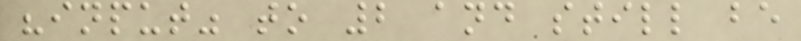"input" to 2 and still be
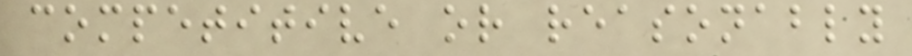competitive or reasonably
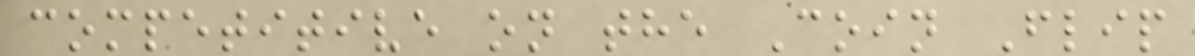competitive on the Coin Flip
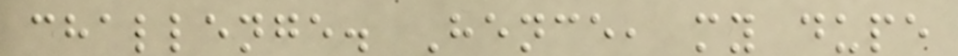challenge. Hence, my dupe
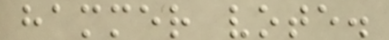hammer vote.
